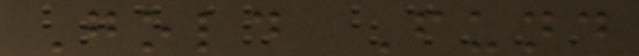Gold Fund
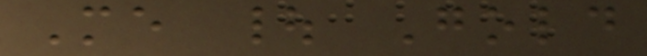Me | Gold
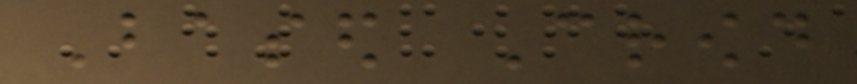Based Crowd
